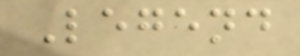Legend
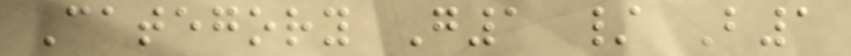Category G1 / B1
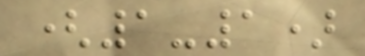(1-1)
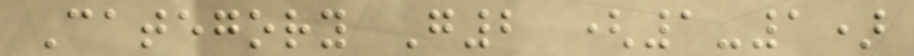Category G2 (1-1)
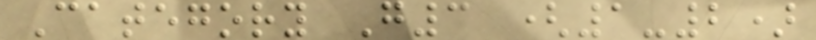Category G3 (1-2)
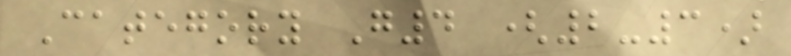Category G4 (2-3)
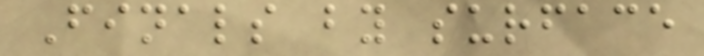Finals by surface
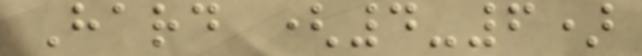Hard (4-6)
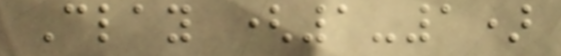Clay (1-1)
